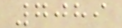7089
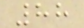88
